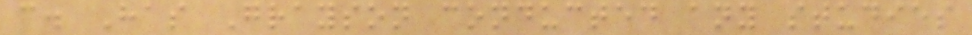c. Has Grayson conducted any studies
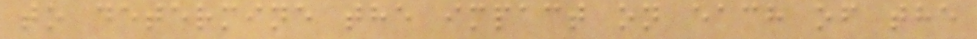to determine the impact on each of the
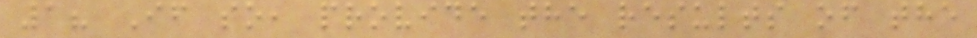1? If so, provide the results of the
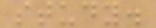study.
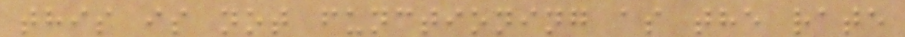this is not functioning as the rate
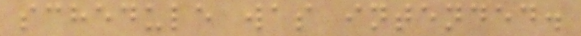schedule was intended.
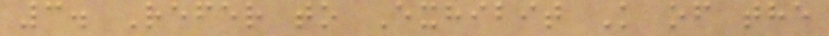3. Refer to Exhibit K of the
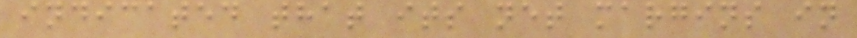indicated that its net margins in
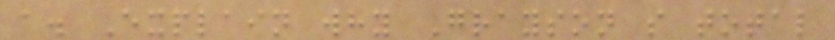a. Explain why Grayson s total
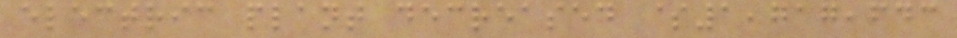electric plant decreased $1,717,643
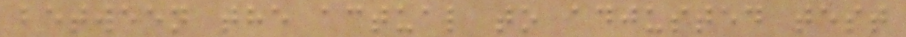between the actual to adjusted test
